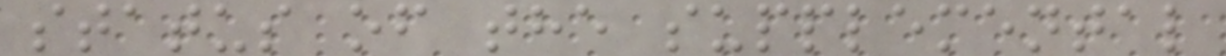status of the supplemental
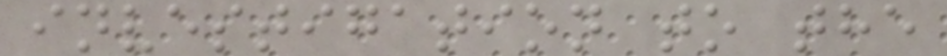investigation to the
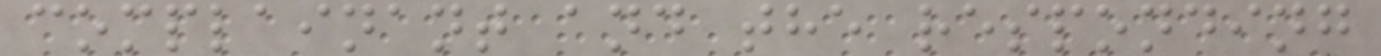complainant and the responding
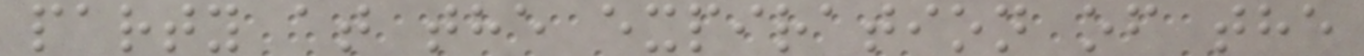party at the expiration of the
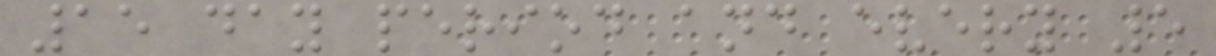15 day period and every 5
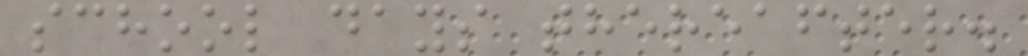school days thereafter.
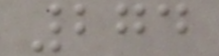274
